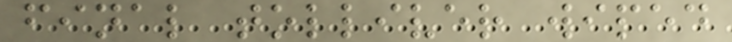final tolliver wiped
